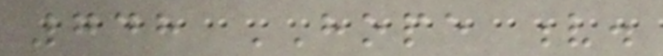748 HOPE v.
